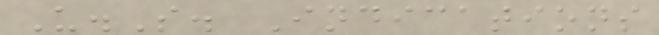U.S. Indications
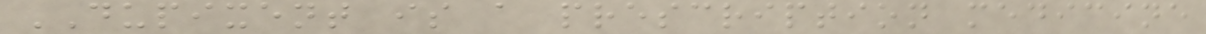DUPIXENT is a prescription medicine
